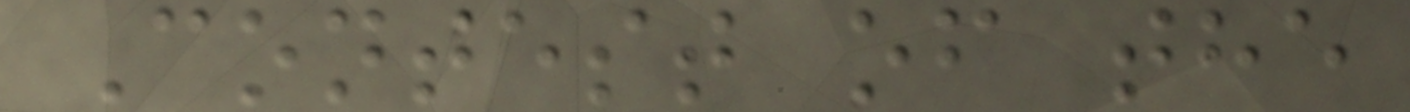Contest of the
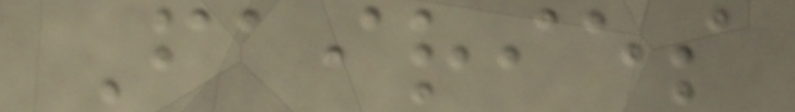Fairies
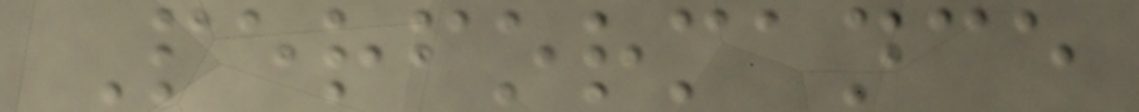Performance
